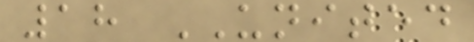18 UNITED
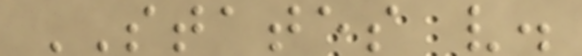STATES v.
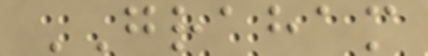GRAHAM
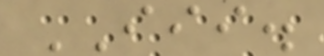III.
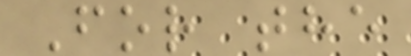For the
